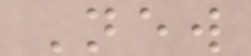New
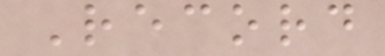Record
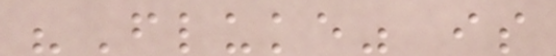"Fluke" is
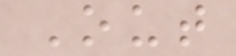Out
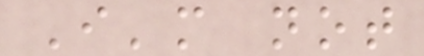I'm not
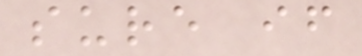sure if
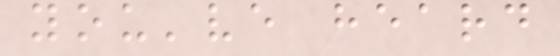you've heard
